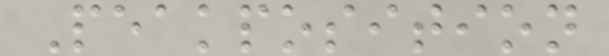Peakposition
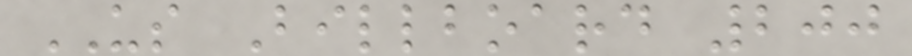US Billboard 200
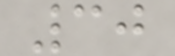30
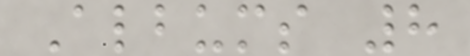Albums 8
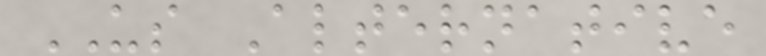US Alternative
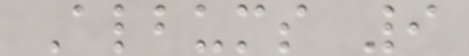Albums 9
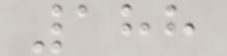188
